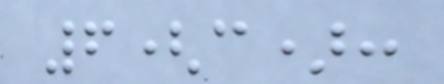6(c):
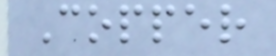Copper
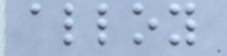alloy
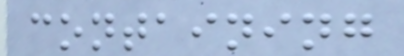containing
